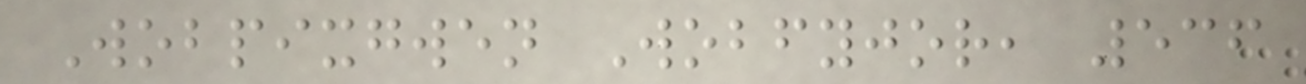Wobpixgwen Wobfyjor, 536
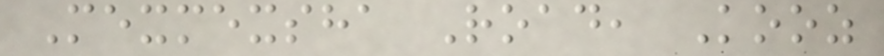Mexmexsha Road, Kooz
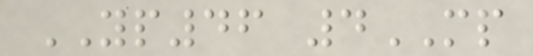YP46 4MP
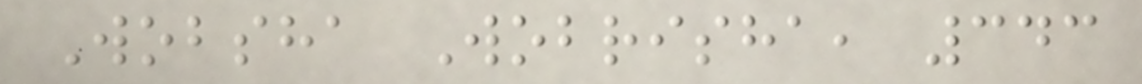Wobsha Wobrisha, 343
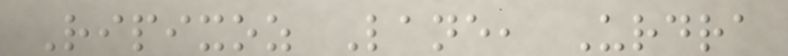Ripixoz Lane, Urdra
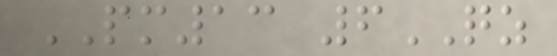PM13 6QZ
